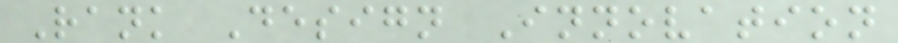Rank Design Innovation
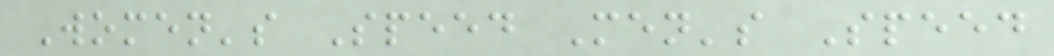Women's Speed Men's Speed
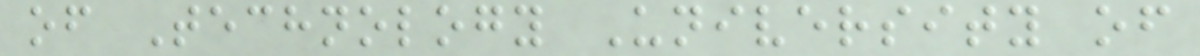of Technology University of
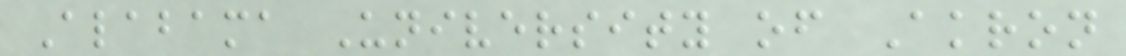Alabama University of Akron
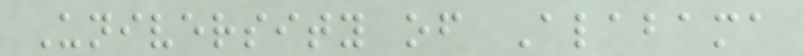University of Alabama
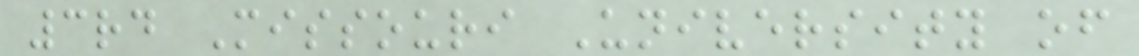3rd Missouri University of
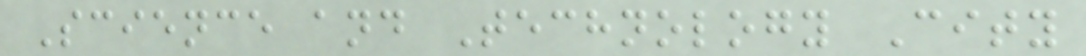Science and Technology City
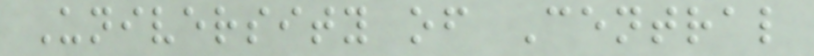University of Central
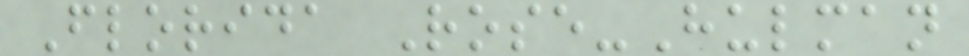Florida Rose-Hulman
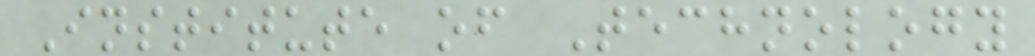Institute of Technology
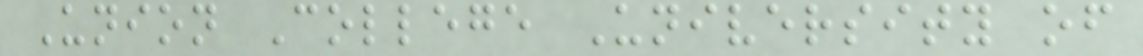Union College University of
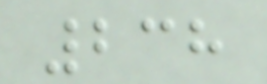238
